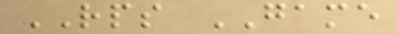RPS GAME
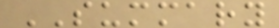SUMMARY
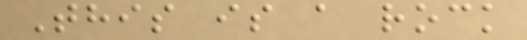This is a rock
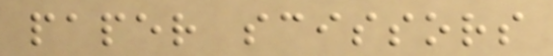paper scissors
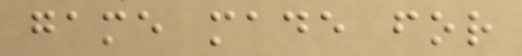game made for
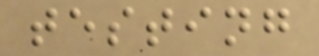testing
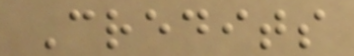Credits
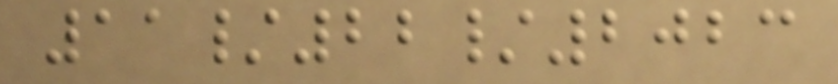11/22/2023
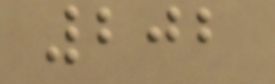202
